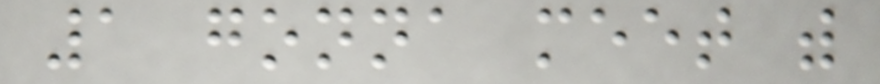1 gonna meet with
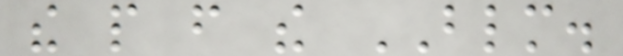the people from the BLM.
